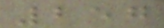257
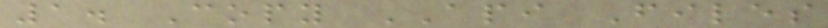1. Copy API Files
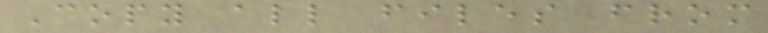Copy all files from
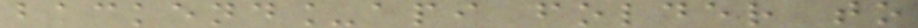backend_api folder to
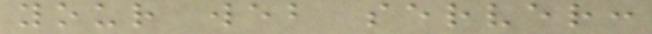your web server:
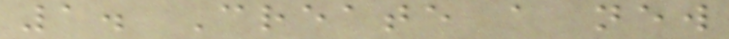1. Create a new
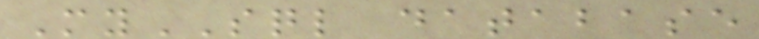MySQL database
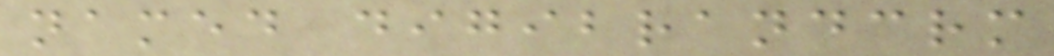named digibrandcrm
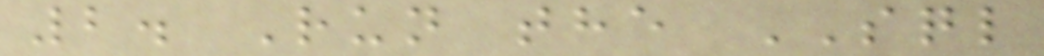2. Run the SQL
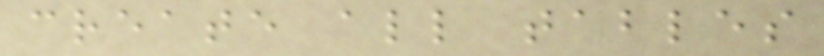create all tables
